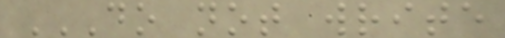DO NOT WRITE
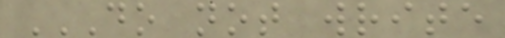DO NOT WRITE
